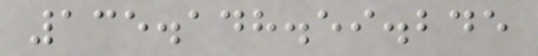135.148.59.245
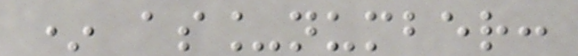* as_number:
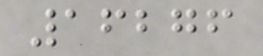16276
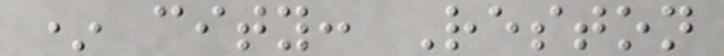* city: Reston
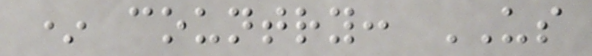* country: US
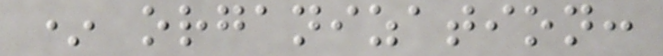* organization:
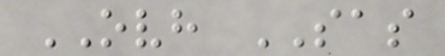OVH SAS
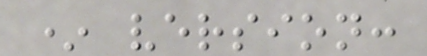* version:
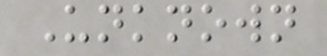Unknown
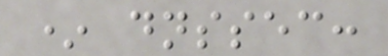* dnssec:
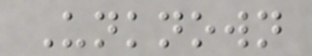Unknown
